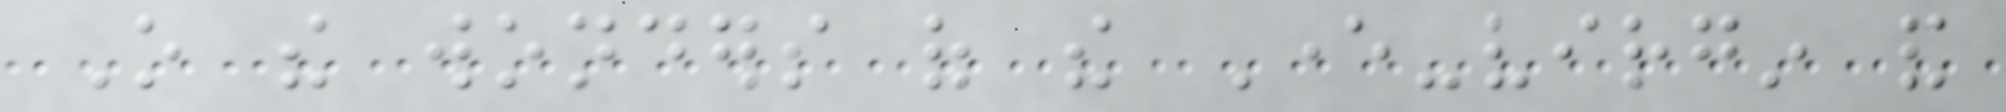O the wonders of the Ever-virgin and
